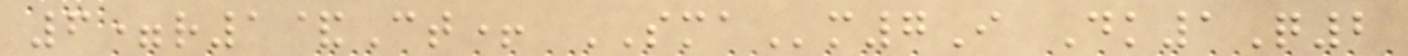6=r1&Ct+ SMAm7I Dk1Q2
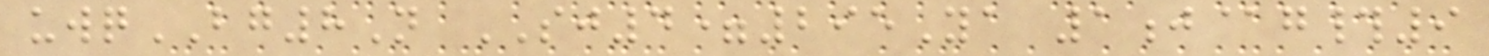uwqBG8N SJ4=295Ya 1j@g#9
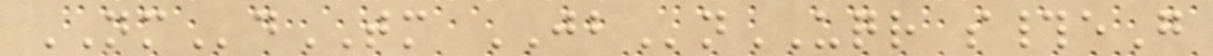NMdTM JBnUQR s#eG
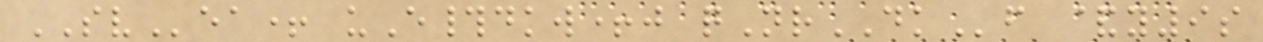SVea+ uE#dkw+j qNrDKf &y9s
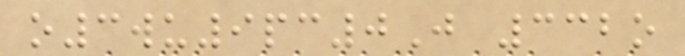o3wu9pc0J 332o
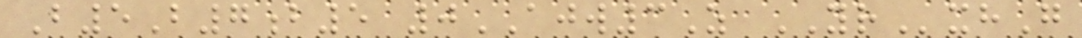B5B7b5 0AJW3Z YRxhG
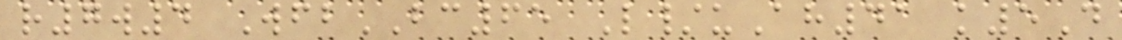r7w4 WfbBC65 L/uAh41 k5D
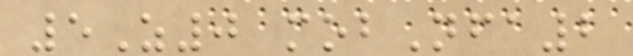5Z0 mobNfa2
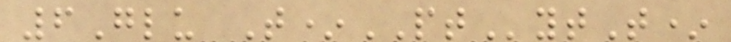6Glu T*PTytT*
